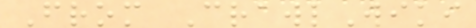From CrawlWiki
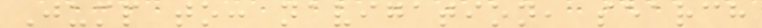Jump to: navigation, search
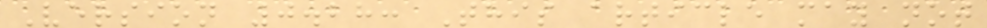Version 0.28: This article may not
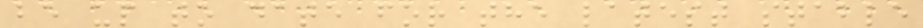be up to date for the latest stable
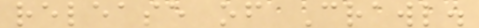release of Crawl.
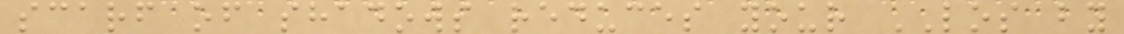scarf of shadows reduces your LOS by
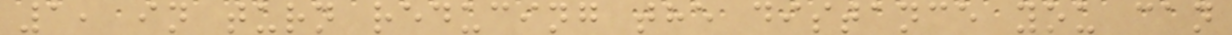1, in turn reducing the distance you can
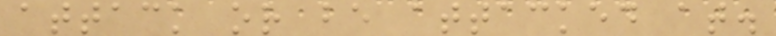attack or be attacked at.
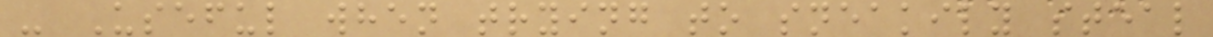- Useful when trying to sneakily steal
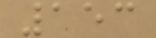153
